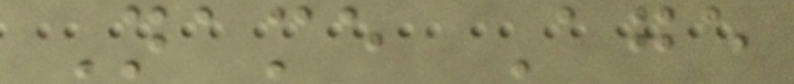Name Age
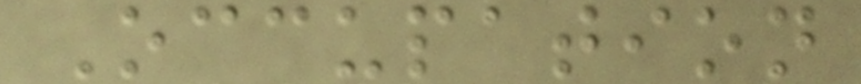Occupation
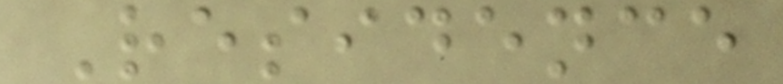Residence
